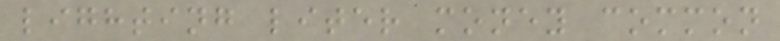lighting liter money common
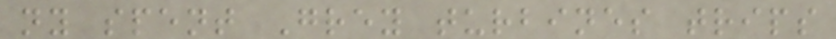ny spent Grey turbines trips
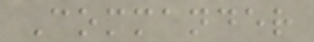Commander
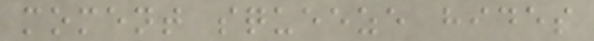moment squeeze hides
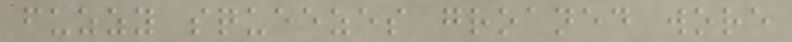fuzzy squeezes groaned wore
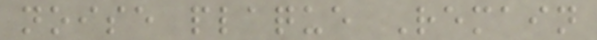noise plaque Remain
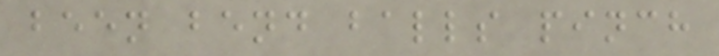been bend balls pinch
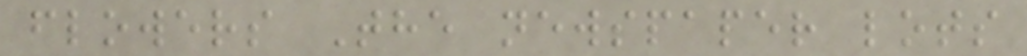flowers The newspaper lots
